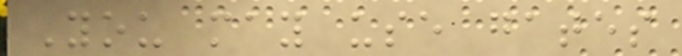You may use gates
